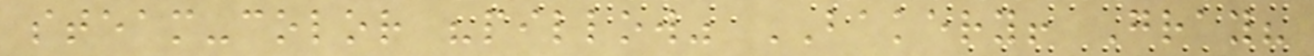steam-color "pillow" BAKERY! Gray?
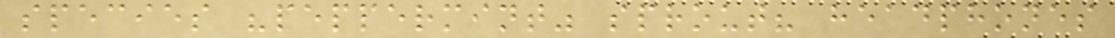species "peppermint" sprout? headphones
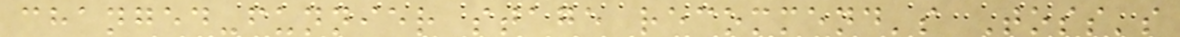changed-funnier stage recommend's Toss's
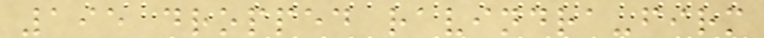195 dropped ravindra-firm
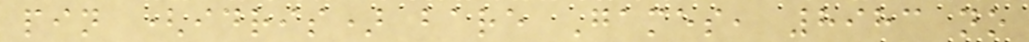pin (idris) bare Games, 8983 no
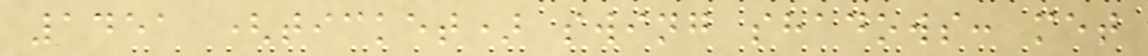1451 (ticket) swing shadows: met
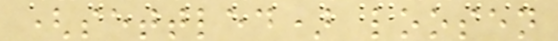(settled) loosen
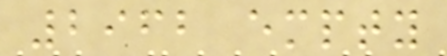2962 empty
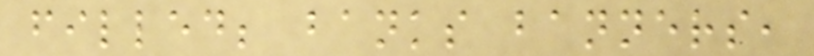filled; banks banners,
